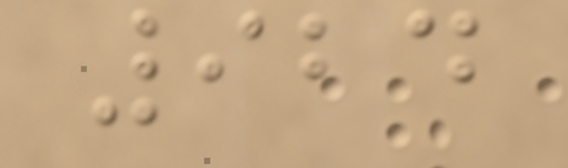924
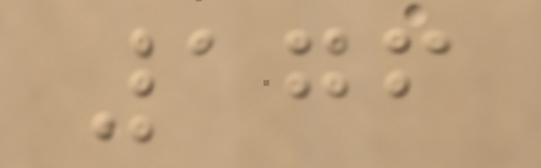176
